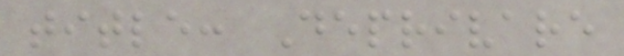title: Deprivare
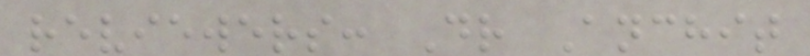reviewers: Dr Anchit
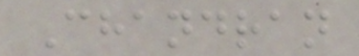Chandran
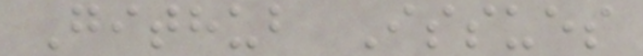Github Issues
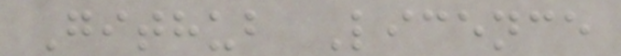Github Licence
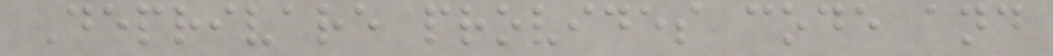Deprivare provides code and
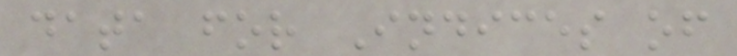data for Indices of
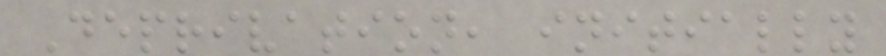Deprivation, initially
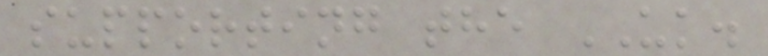supporting the UK.
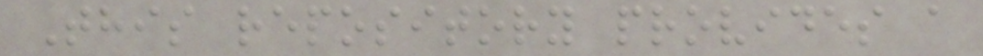This repository provides a
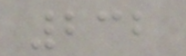232
